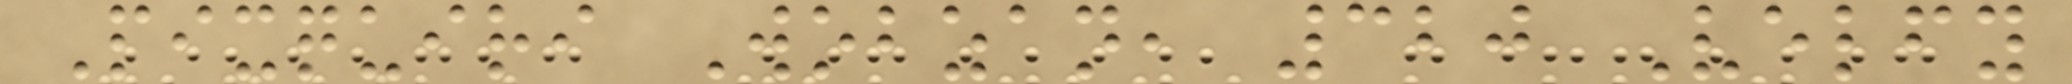Pixquiri Wobzan, 320 Velfy
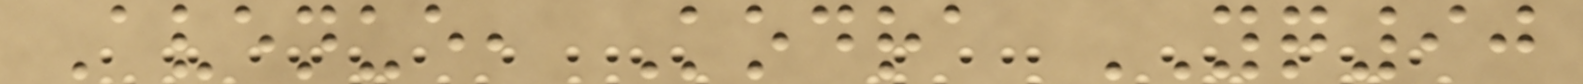Avenue, Kodra YQ90
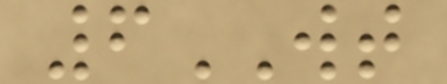6WT
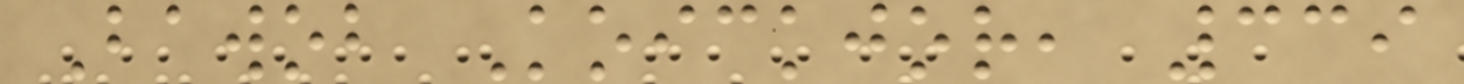Bawob Koickjor, 339
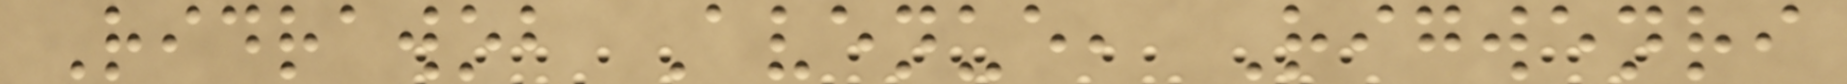Ridrawob Avenue, Rigwenri
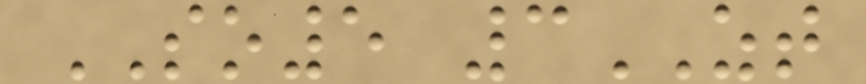SO5 3ZT
